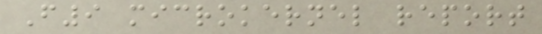F9 microkernel report
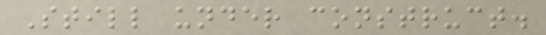Still under construct.
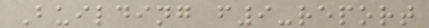Building f9-report
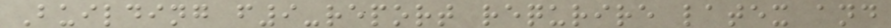Building f9-report requrire latex and
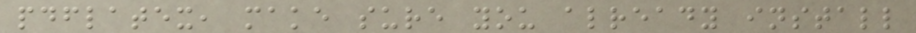pdflatex, make sure you already install
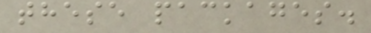these packages.
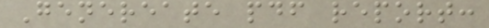Genereate pdf report:
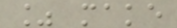% make
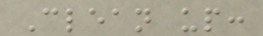Clean up:
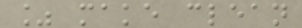% make clean
